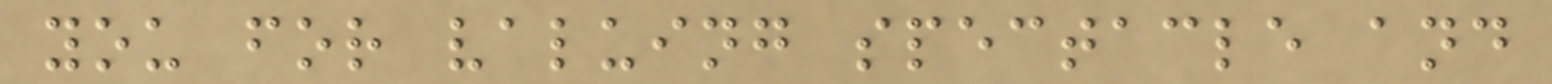you for valuing spectacle and
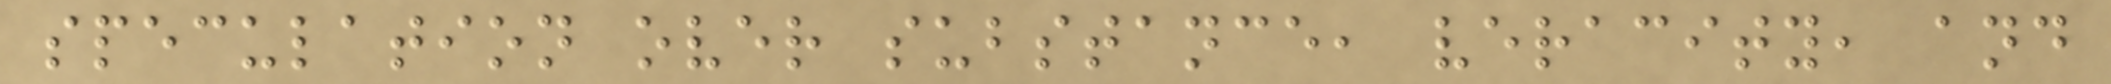speculation over substance, veracity, and
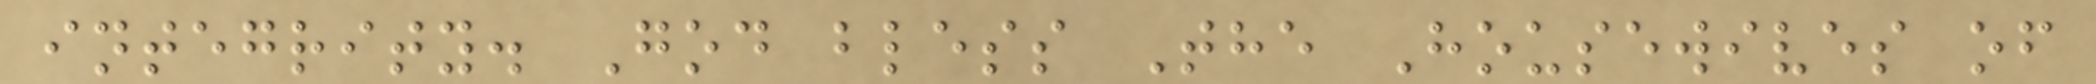integrity. God bless The Housewives of
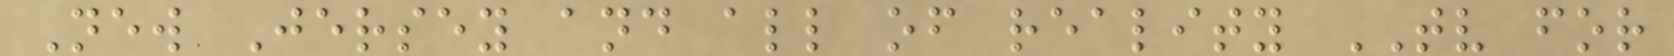New Jersey and all of reality TV for
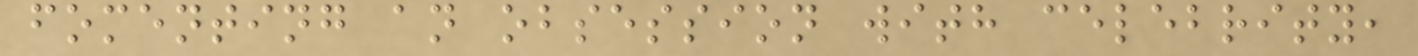fomenting an obsession with celebrity,
